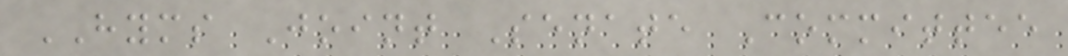HYMS Joint Senate Committee
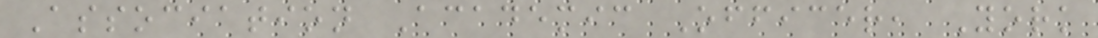Association Academic Officer, York
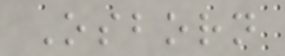Osborn
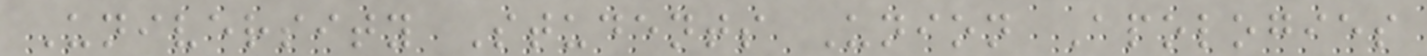University Students Union Apologies
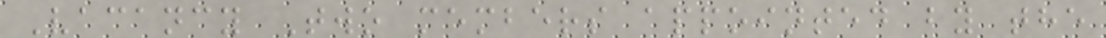Vacancy Two members appointed by the
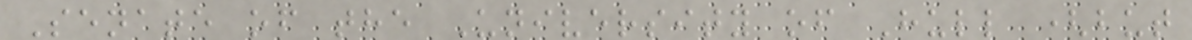Senate of the University of Hull (but
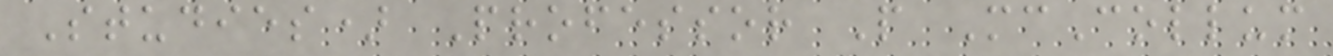Studies) Professor P McCollum
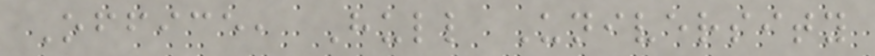Office, Hull University
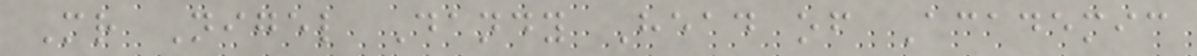Mr Nigel Dandy Head of Academic
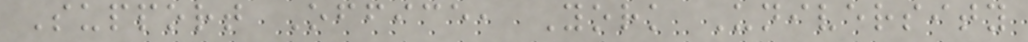Support Office, York University
